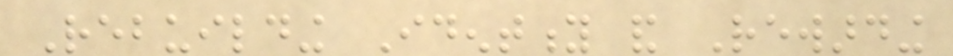Rebuilding Identity and Rewarding
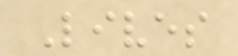Lives
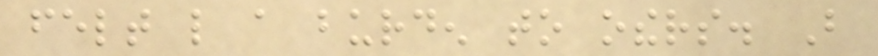felt like a burden to others. But
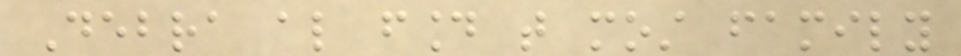Debra also found that most family
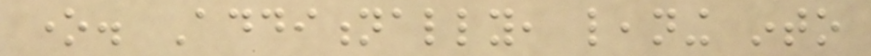one. Additionally, leaning into
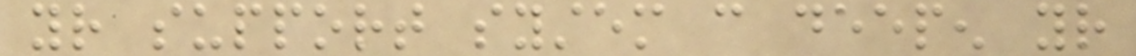your support system can deepen your
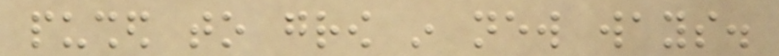pushed to grow in new ways.
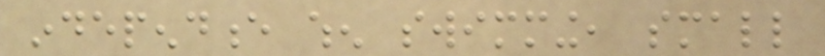independence when swimming, small
